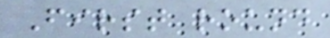First round
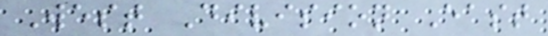West Division East
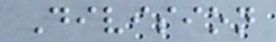Division
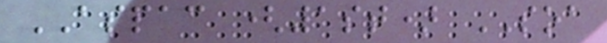ASPAC (1st) SOA
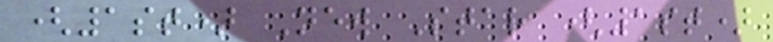(1st) New Star (1st)
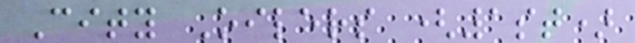City Oilers (1st)
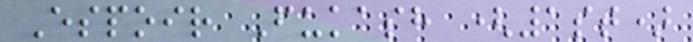Espoir Fukash (1st)
